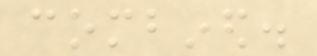combined.
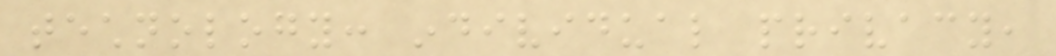technology: individual privacy,
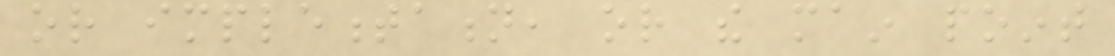or implementation, or the main point
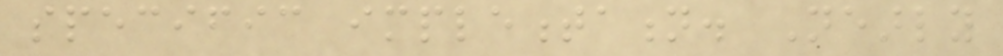specific implementation. Nearly
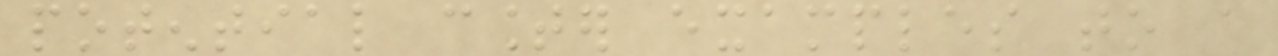potential counter examples to a
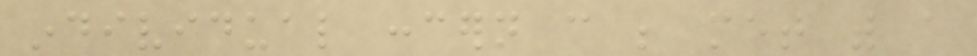individual concern can be met with a
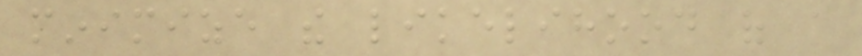minimize the likelihood of a
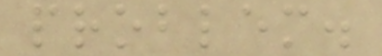problem.
